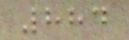884
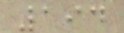194
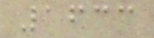1633
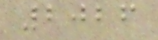2026
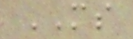MS
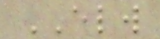ELW
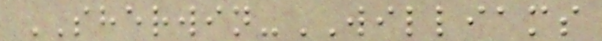SHERWIN-WILLIAMS
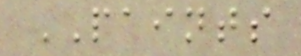PAINTS
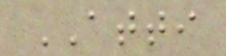ATTI
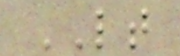LT
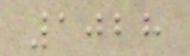1028
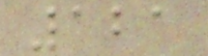121
